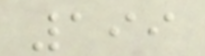199
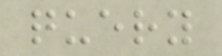query
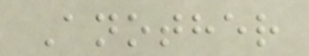Another
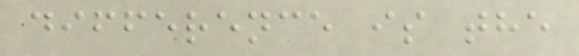difference is the
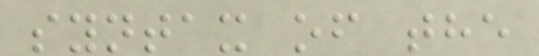syntax of the
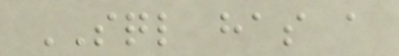SQL has a
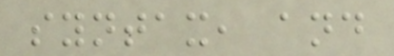syntax, and
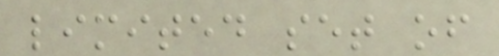limited set of
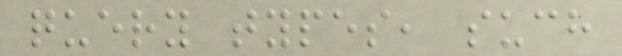query types, such
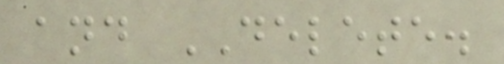and DELETE.
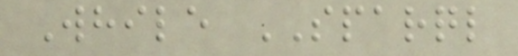While SPARQL
